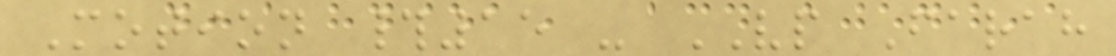Motion #15 - VP Farah
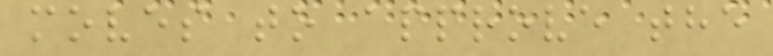moves to approve the
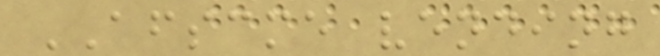AFSCME vending
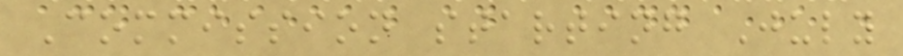Commission starting July
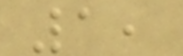1,
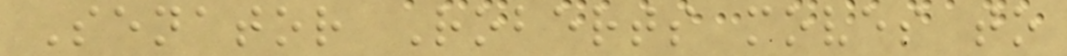Senator Roberts moves to
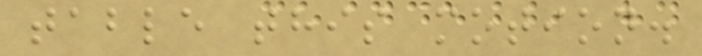table this motion.
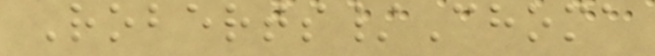Roberts/Choma
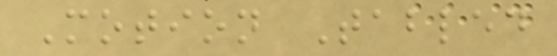Motion Tabled
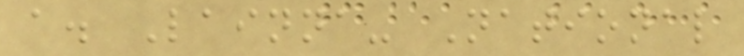a. Lainna- National
